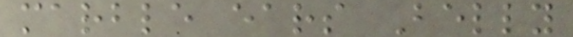marble ears Belly
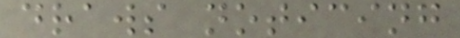draws noticing
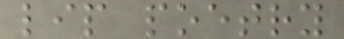lip poetry
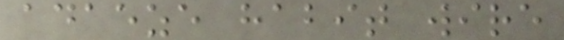adaeze habit wire
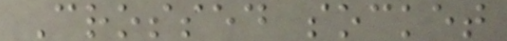Crossed socket
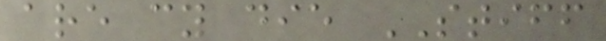are cy die STIFF
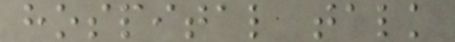hospital talk
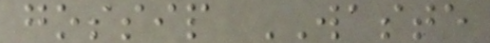gossip WASTE
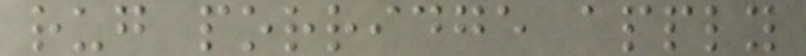rug porridge apply
